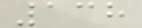138
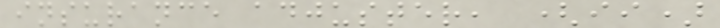insurance adjuster, (ii)
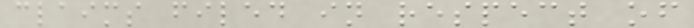claims filed in respect of
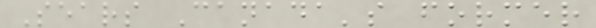Sears Canada's former
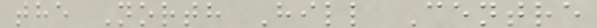the North Hill Centre
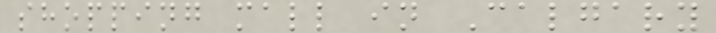shopping mall in Calgary
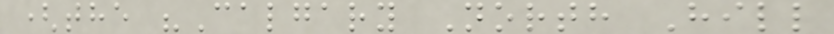(the "Calgary North Hill
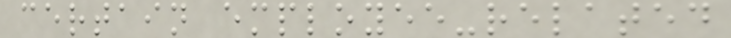certain employee-related
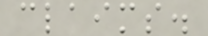claims.
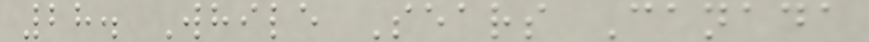28. While Sears Canada
